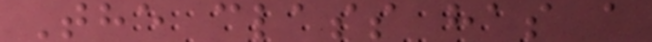The class has a
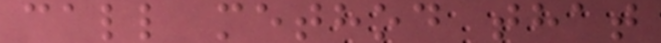call method that
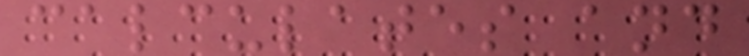calculates and
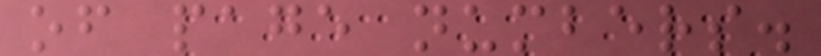of page numbers.
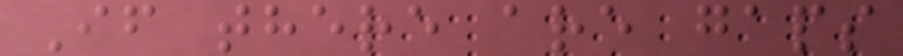If there are gaps
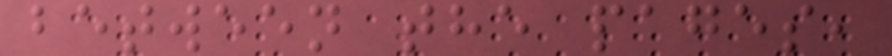between the pages,
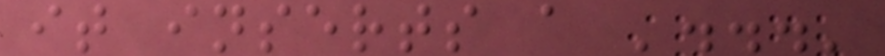it inserts a '...'
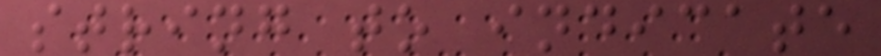string to indicate
